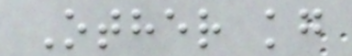Other kg
